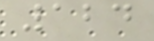124
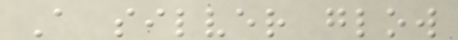A silver glow
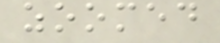zoomed
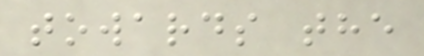towards the
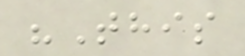"This
